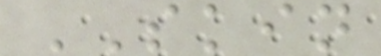SKIN
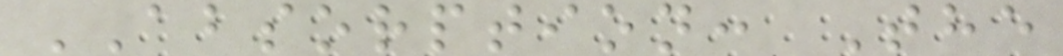ABSORPTION: The
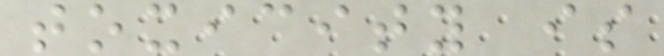toxicity is
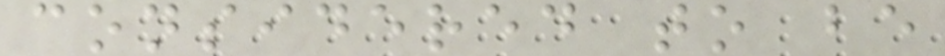considered to be
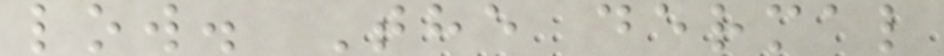low. The dermal
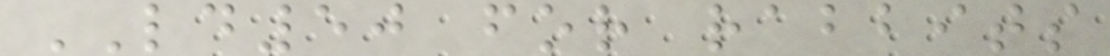LD50 for rabbits
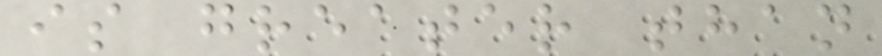is greater than
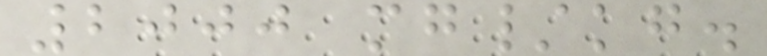2000 mg/kg.
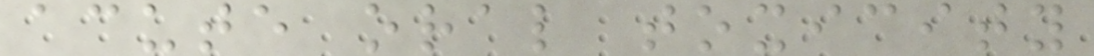acute oral toxicity
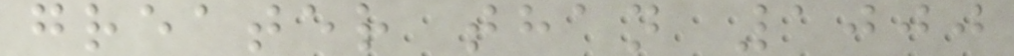greater than 1000
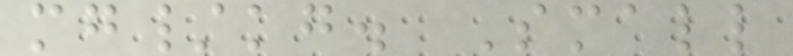mg/kg. Small
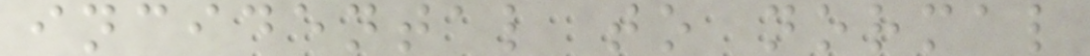incidental to normal
